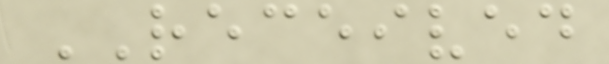RECEIVED
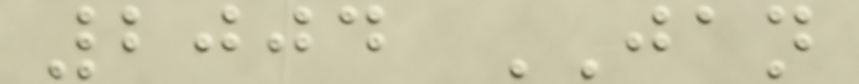2004 JAN
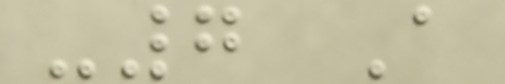-7 A
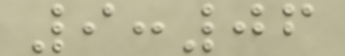9:06
